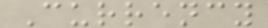Currency
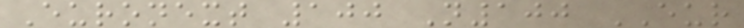Euronext 100 N100 EUR
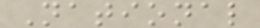National
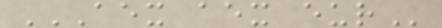AEX AEX EUR
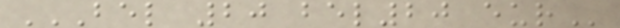BEL 20 BEL20 EUR
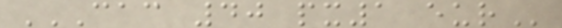CAC 40 PX1 EUR
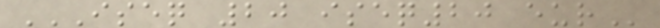ISEQ 20 ISEQ20 EUR
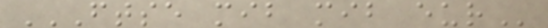FTSE MIB MIB EUR
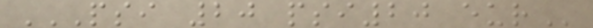PSI 20 PSI20 EUR
